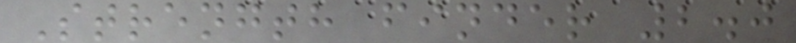Strength finder 2.0
